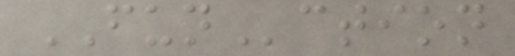FUNction
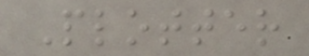Plotter
